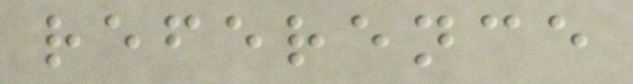reference
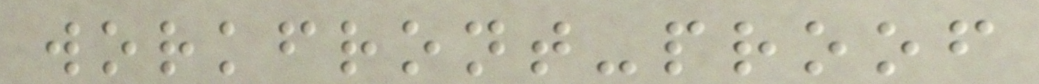workfront-proof
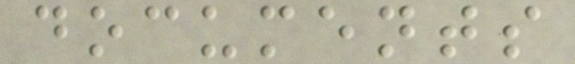documents
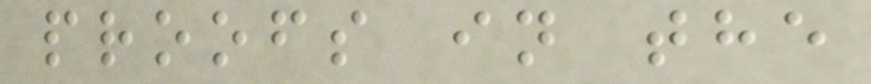proofs in the
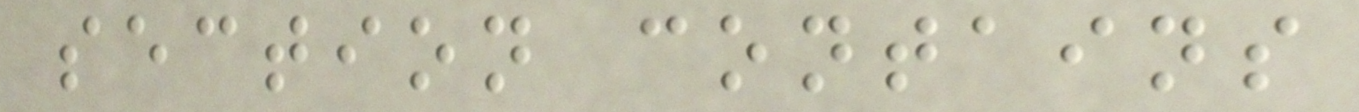section contains
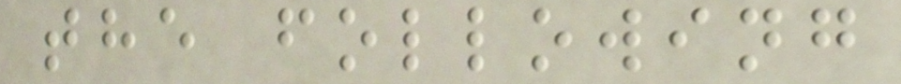the following
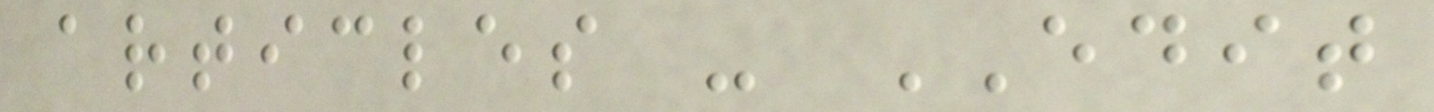articles - EDIT
